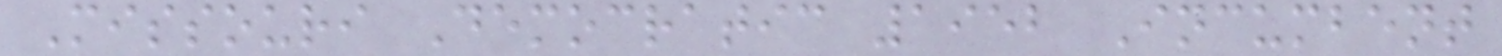Missouri Democratic 1952 Incumbent
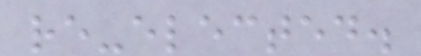re-elected.
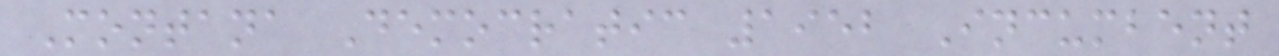Montana Democratic 1952 Incumbent
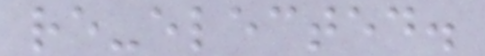re-elected.
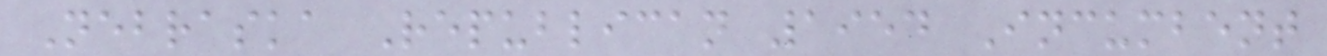Nebraska Republican 1954 Incumbent
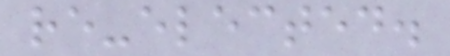re-elected.
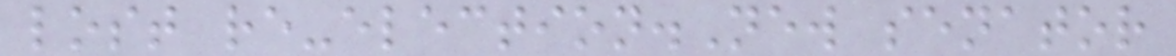lost re-election.New senator
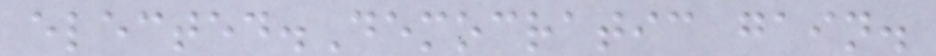elected.Democratic gain.
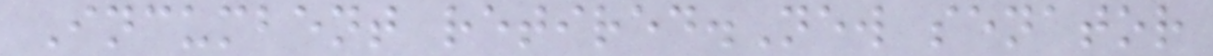Incumbent retired.New senator
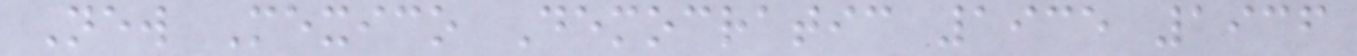New Mexico Democratic 1935 1936
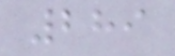289
